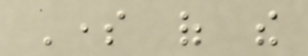Some of the
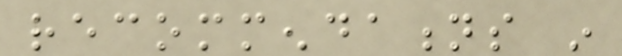recommendations in
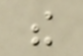the
